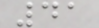41
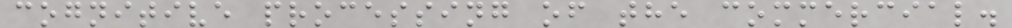cognitive processing of the commercial.
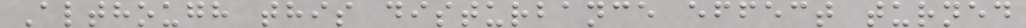Although this disturbance effect turned
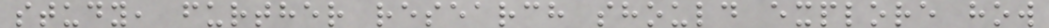study, further research should explore how
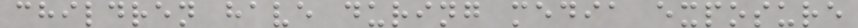children have during media exposure
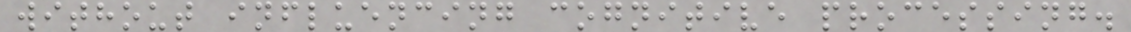without influencing cognitive processing.
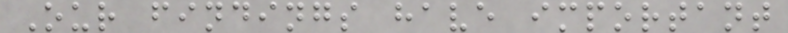Our findings have important
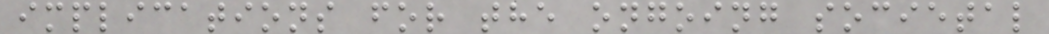implications for the ongoing societal
